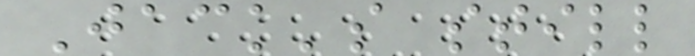Jack's still
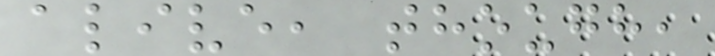alive, though,
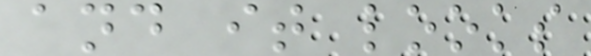and it looks
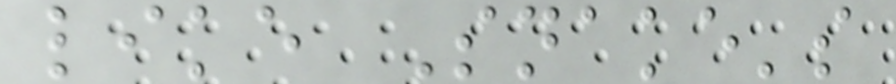like Snake's
